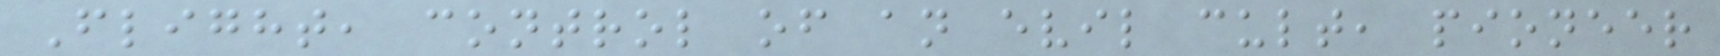Flight, control of an evil cult, pioneer
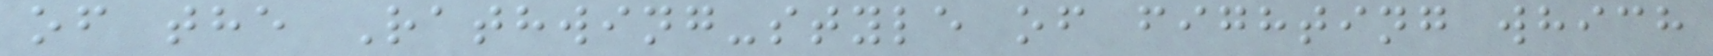of the Rathwing-style of fighting which
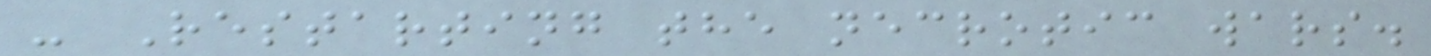- Restarting the necrotic wars.
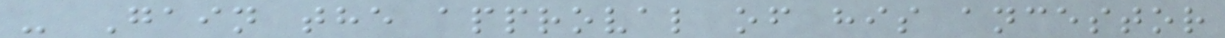- Gain the approval of his ancestor
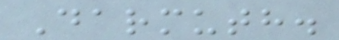Darmuth.
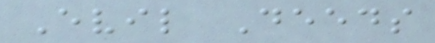Evil Deeds
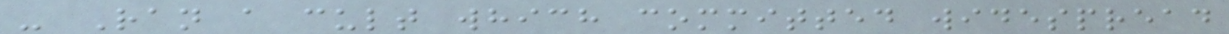- Ran a cult which committed widespread
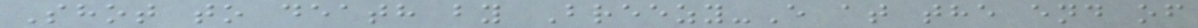Shot to death by Breezy-E at the end of
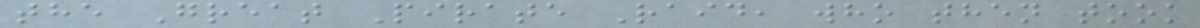the Great Pirate Raid, who then took
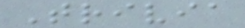Trivia
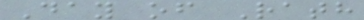Day of Rath
